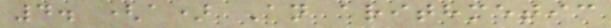4. (a) An arithmetic
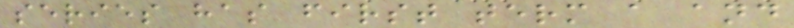series has first term a and
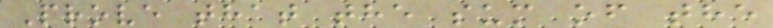Prove that the sum of the
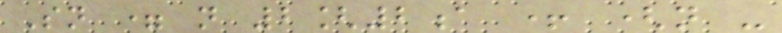Sn = n 2[2a + (n -
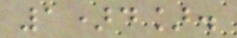1)d].
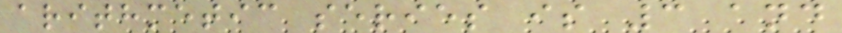arithmetic series is 3 and
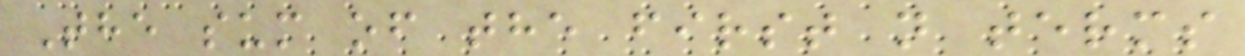The sum of the first n terms
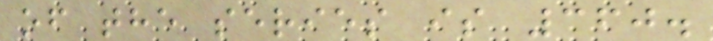of the series is 360.
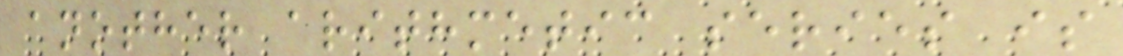another arithmetic series is
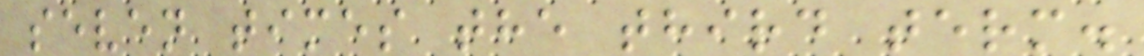seven times the third term.
